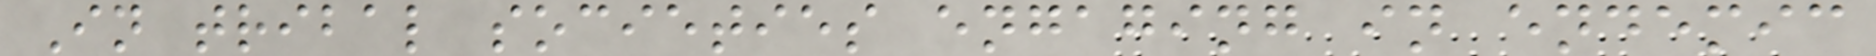In tribal societies engaging in endemic
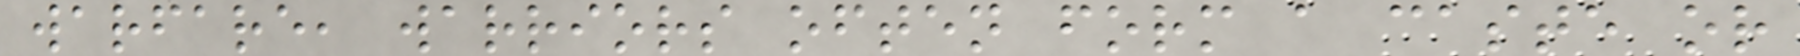warfare, warriors often form a caste or
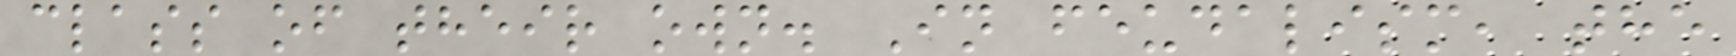class of their own. In feudalism, the
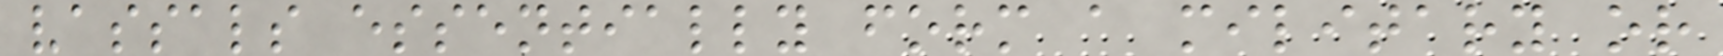vassals essentially form a military or
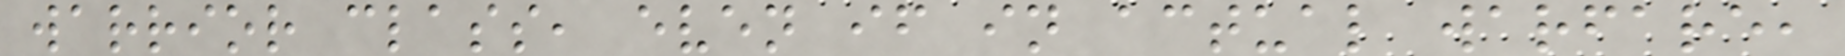warrior class, even if in actual warfare,
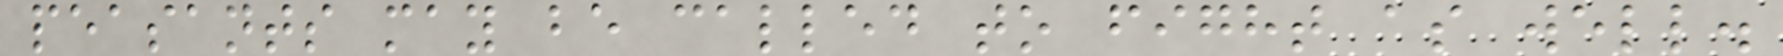peasants may be called to fight as well.
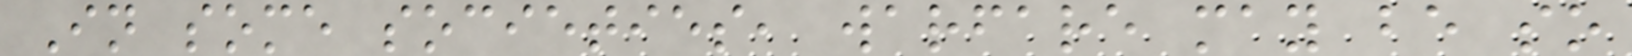In some societies, warfare may be so
